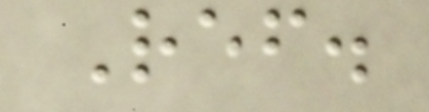Ref.
